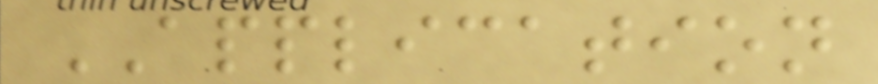APPLICATION
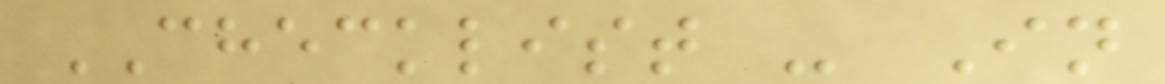CHECKLIST - In
